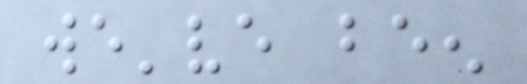we've been
